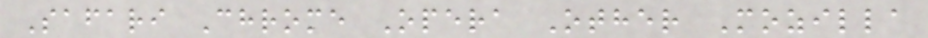Safari Chrome Opera Other Mozilla
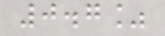0.7%
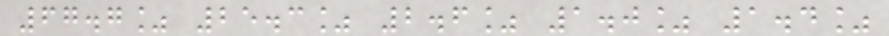67.7% 25.3% 2.6% 1.0% 1.4%
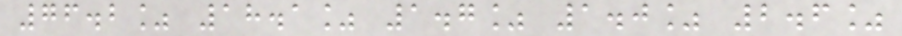76.2% 18.1% 1.7% 1.0% 2.6%
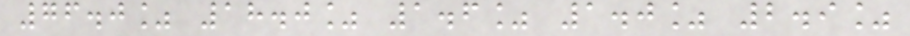76.0% 18.0% 1.6% 1.0% 2.9%
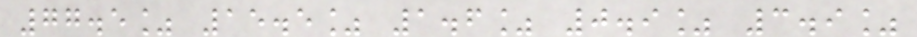77.5% 15.5% 1.6% 0.9% 3.9%
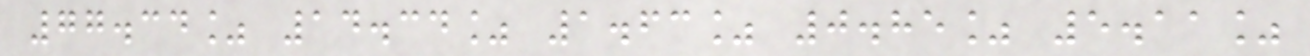77.34% 14.34% 1.63% 0.85% 5.11%
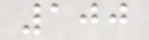100
